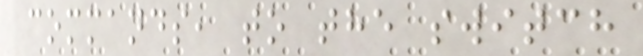commands, to the switch
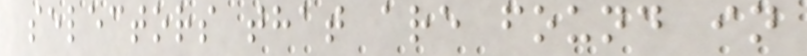selectors that are found in
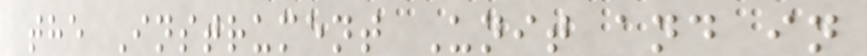the Instrument Unit and in
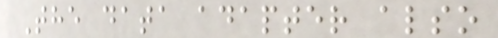The data adapter also
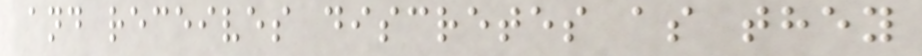and receives discretes as they
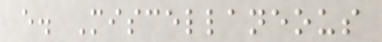e. Miscellaneous
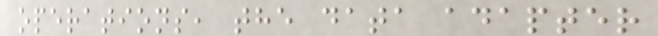operations, the data adapter
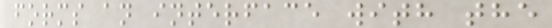forms an interface with the
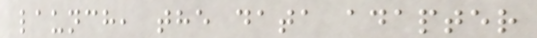launch, the data adapter
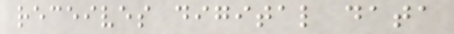receives digital data
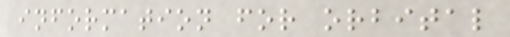information for orbital
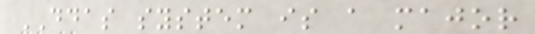DDAS system is a major
